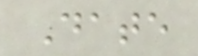Date
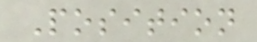Position
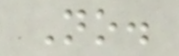No.
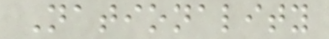Nationality
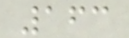163
